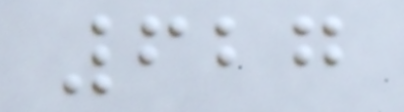627
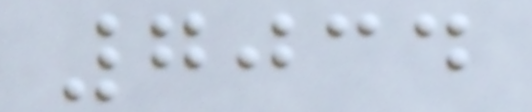7034
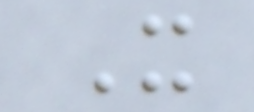X
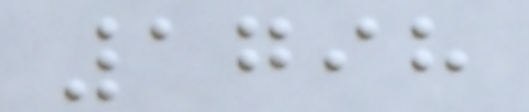1798
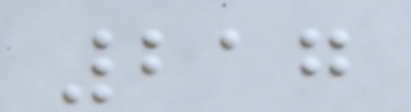217
